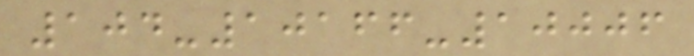104-10166-10006
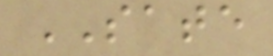SATE
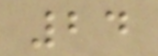24
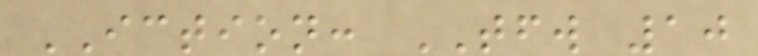ICTION: TFW 10
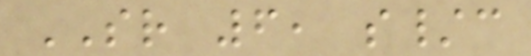SR 6, s/c
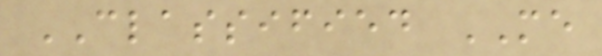CLASSIFIED ME
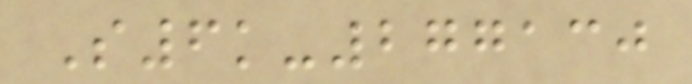S6k-277130
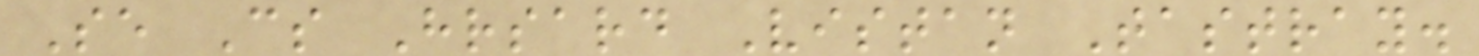Se Cs Hrsard Vistan Tastray.
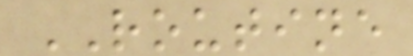ROUTINE
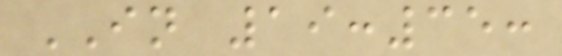IN 19:35:
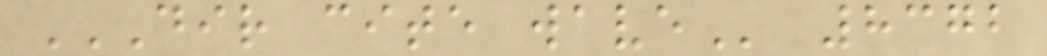DIR CITE WAVE 8372
